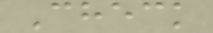Check
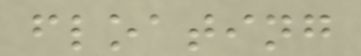floating
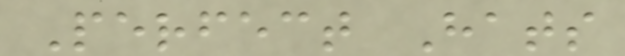Perfect Hats
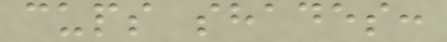cups shades:
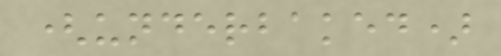(underbaked)
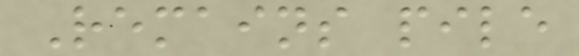Remains pile
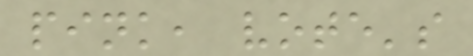pink, vote's
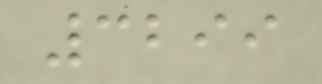3299
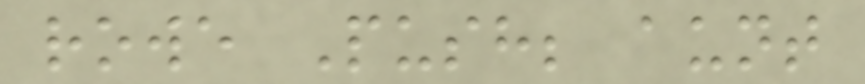rowe Push; aunt
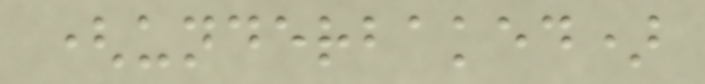(underbaked)
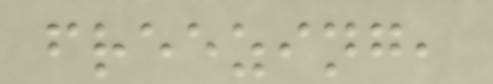freezing,
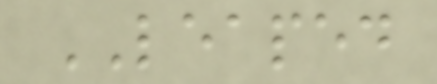LEAPED
